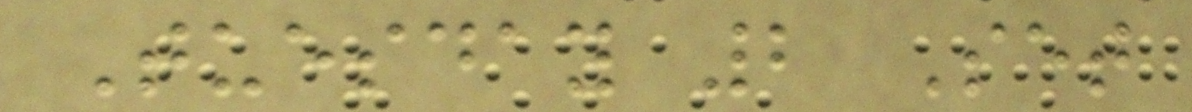Tuesday 2 Set
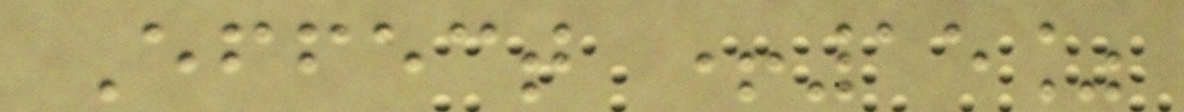Effect +15%
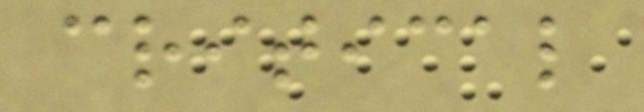critical
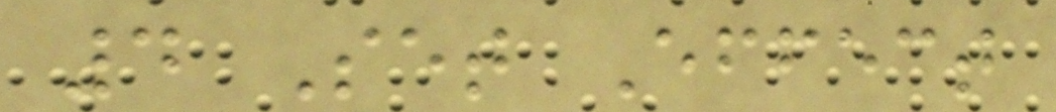4 Set Effect
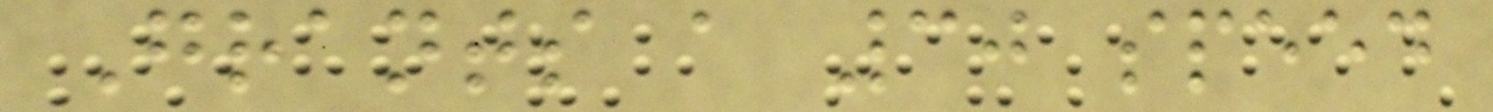Grants a 30 speed
